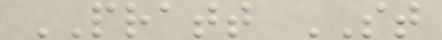PRATT ST
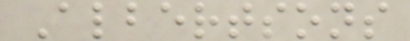Albertsons
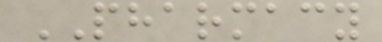PHARMACY
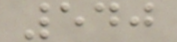540
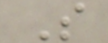S
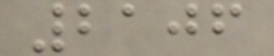2106
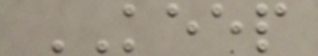KEEP
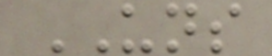UNS
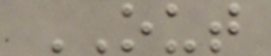OUT
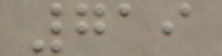719
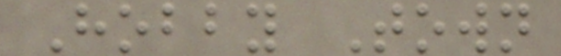Hobby Town
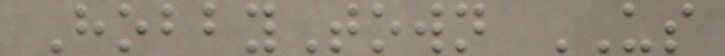HobbyTown US
